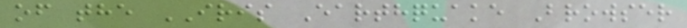of the IRIS Earthquake Browser
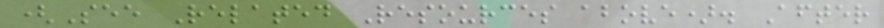(See Related Resources above). After
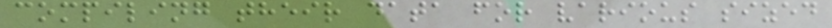compiling their data for various sized
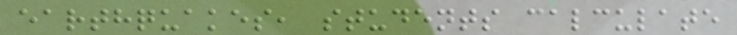earthquakes, students calculate
